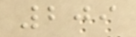209
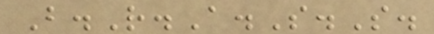B.R.A.S.S.
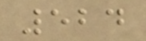524
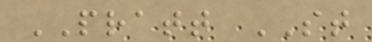PRATT ST
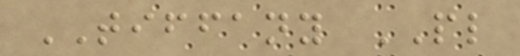TIFFANY PL
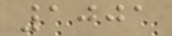1001
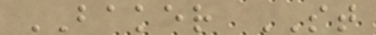BAKER ST
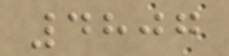4807
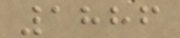1886
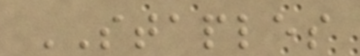STAPLES
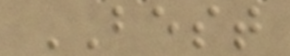BEST
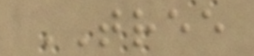TREE
